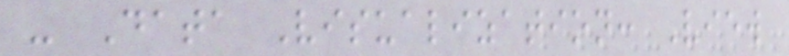- Data Visualization: View
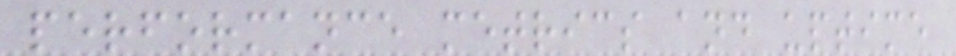performance metrics and uptime
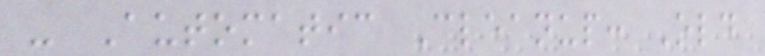- Automatic Cleanup: Old
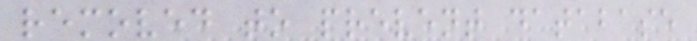removed to prevent database
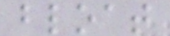bloat
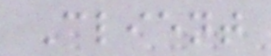Client
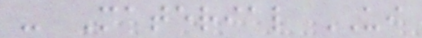- Material UI
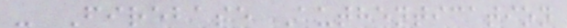- Firebase Authentication
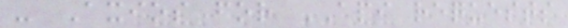- Axios for API requests
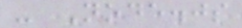- Node.js
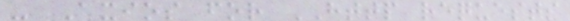- Axios for HTTP requests
